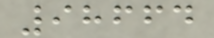98664
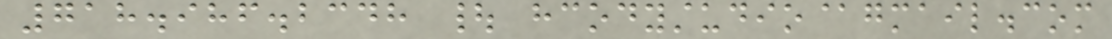718.986.2348 | hcodystudio@gmail.com
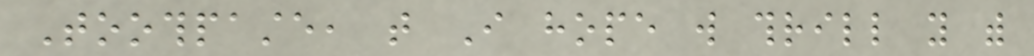Toothpaste, that I hope will thrill you with
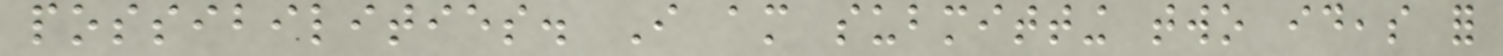possibilities. I am submitting two ideas for
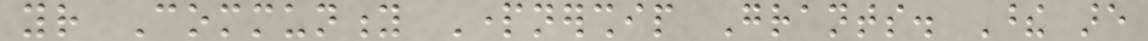your Community Partnership Grants. These are
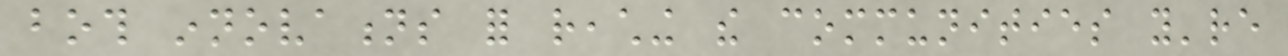both innovations for reaching the communities you're
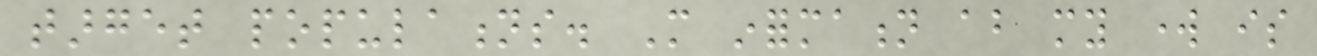target populations. More information about my work is
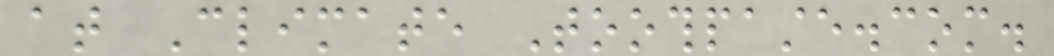at Climate Toothpaste.com.
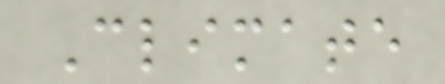Climate
